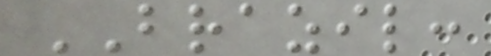BRAZIL:
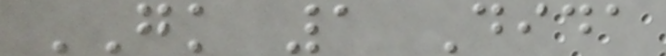GK 1 Dida
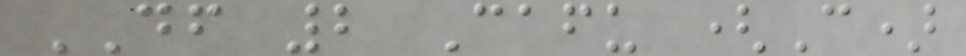DF 2 Cafu (C)
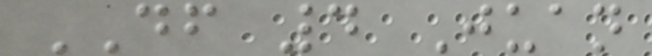DF 4 Juan
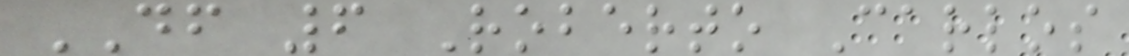DF 6 Roberto Carlos
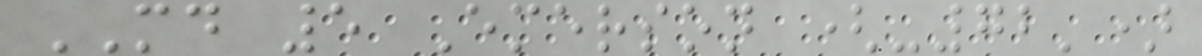MD 5 Emerson (-72')
